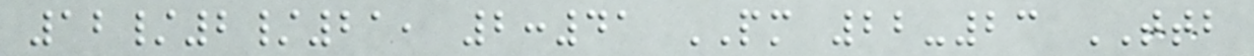12/2/21, 2:41 PM 22-23 TTB
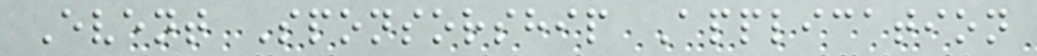Event Sponsorship Application
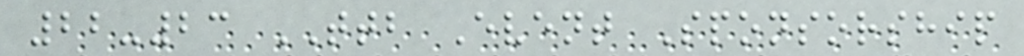22-23 TTB Event Sponsorship
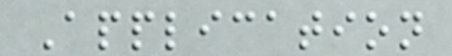Application
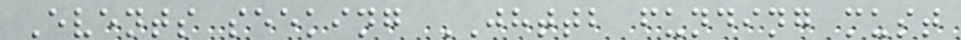Events seeking JHTTB funding must
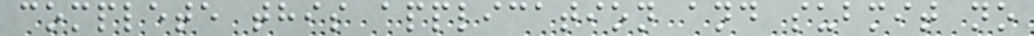complete this application and submit no
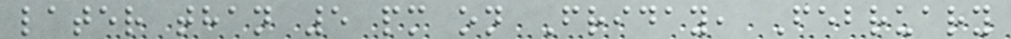later than 5 pm on Friday, February
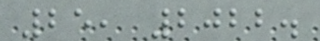25, 2022.
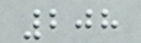208
